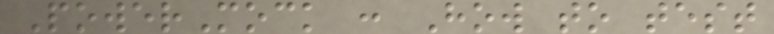PowerMock : How to test
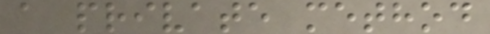a private method
